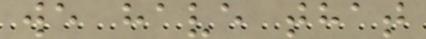we have that
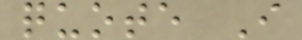quote I
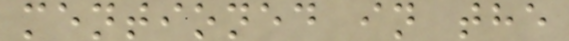mentioned in the
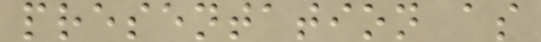presentation as
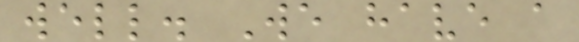well. We have a
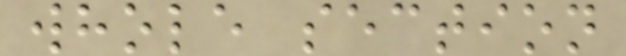whole section
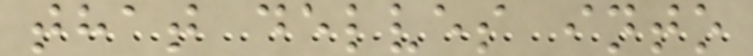that delves into
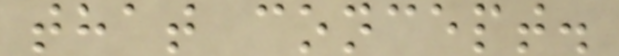that concept.
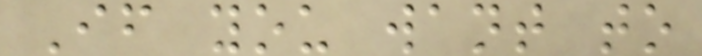If you want to
